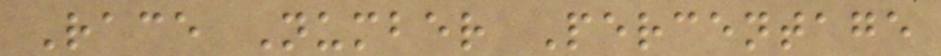Race Number Percentage
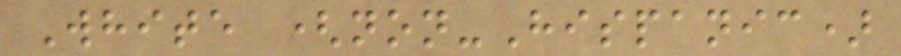White (non-Hispanic)
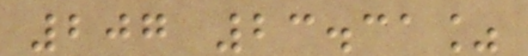207 23.31%
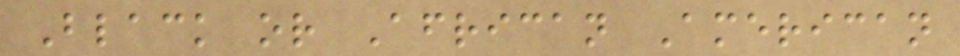Black or African American
